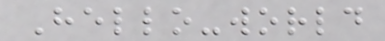Hello-world
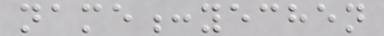name:yechen
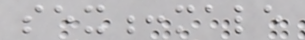sex:male
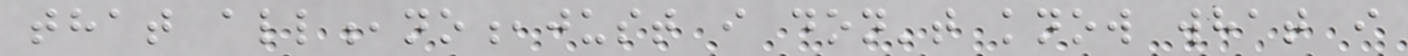that all,no,just i don't know what i
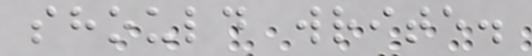should write.
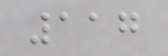117
